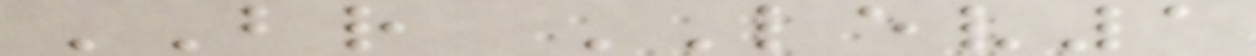BR LEV1
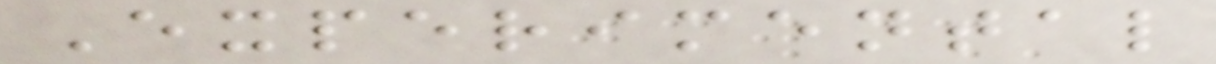Experimental
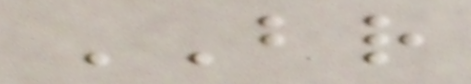BR
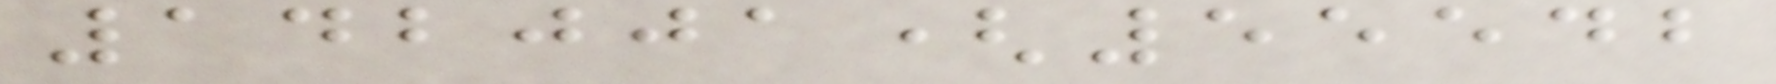142001(55542
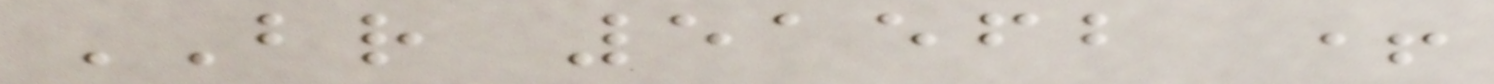BR 51562 +
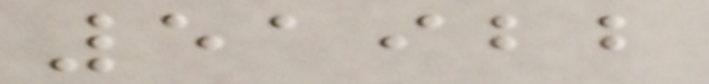51922
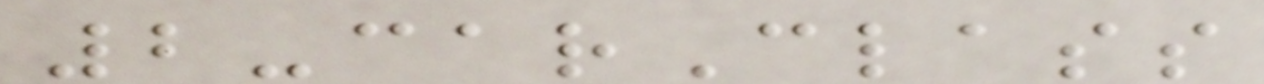2-carClass
